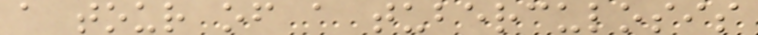a tour of a tuberculosis
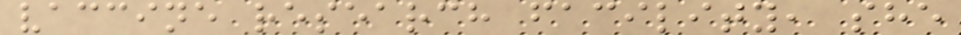vaccine research facility, she
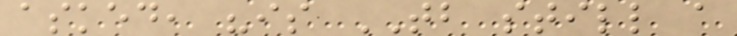asked, "is TB still a
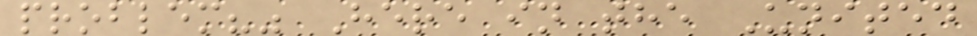problem?" Here in the United
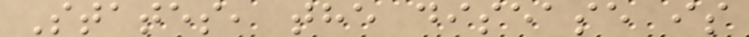States, the disease is
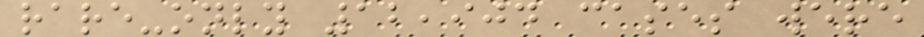rare-only 12,904 cases were
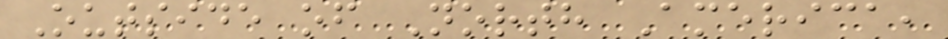Outside of North America,
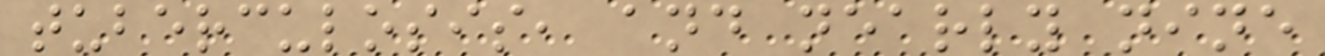tuberculosis, and nearly nine
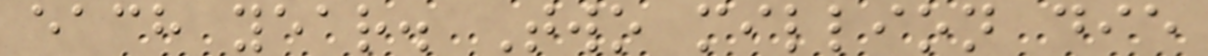each year. Two million die
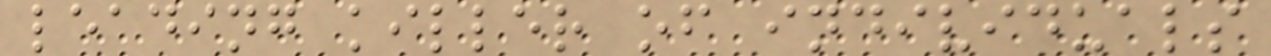leading killer of individuals
